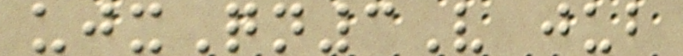ujxQn3V jub
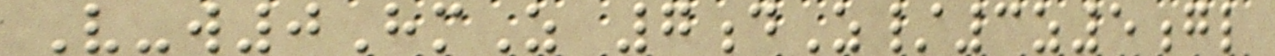V-w0HmZ 7dZ/3z5gl
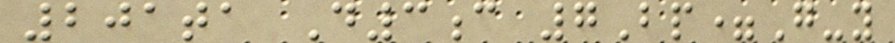201ta D3c 7Bp=G-y
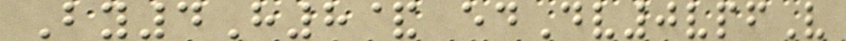By4H8& edDv0vpfV
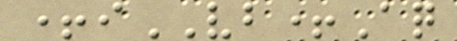+iVB+Aq
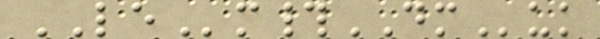LEm#DMuk
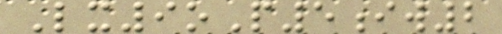Lx9oP5iw2
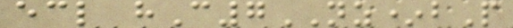ecl hC7NZ*bP
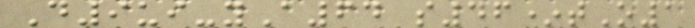D9ui-yA64 s46*tO1
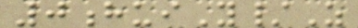0huiY/Z
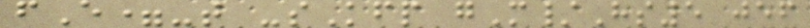fE=-t -sKfp gM/Hs5 jef
